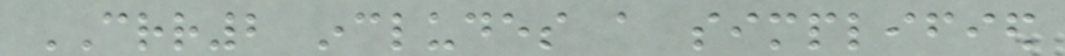CRR2 includes a simplified
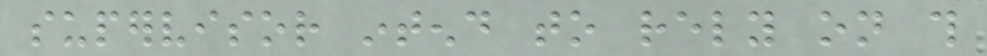supervisor intend to rely on this
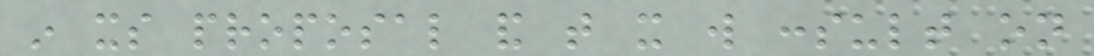in its proposal and that it will consult on
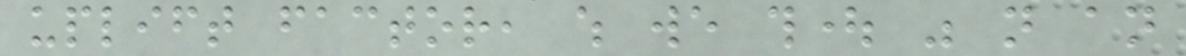uplift factor, which we thought was not an
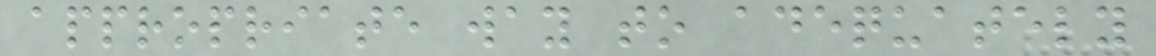appropriate way to adequately
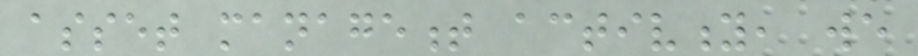asset management activity, we
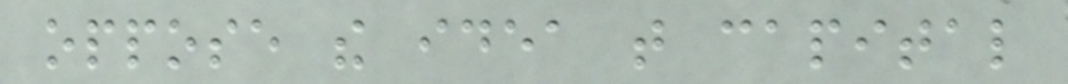oppose the idea that capital
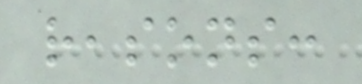reasons:
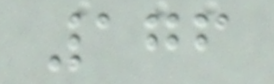176
